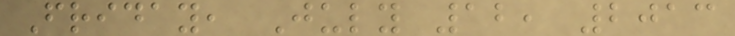Friday, July 12, 2013
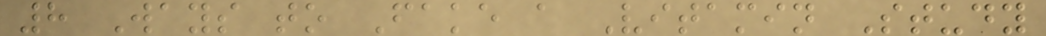8 Ways to Fake a Vitamin Study
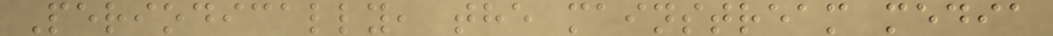Periodically, the mainstream media
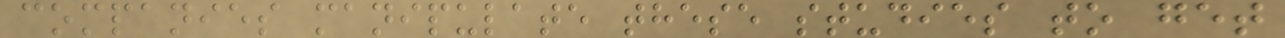companies manipulate these studies to get
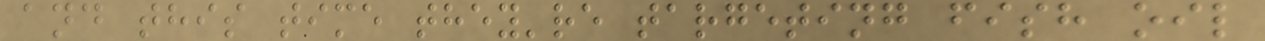and this time they're targeting fish oil
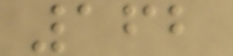162
